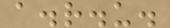a.r.u.
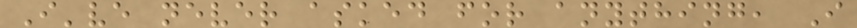I've never asked for anything, I
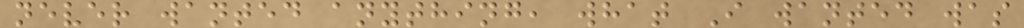never wanted anything, what I wanted was
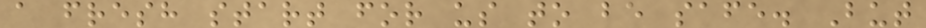a fresh start for us to be safe. But
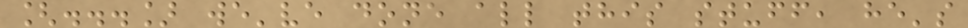[...] we've done all this stuff, he's
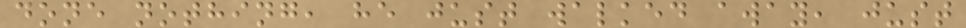done nothing, he just walked away, just
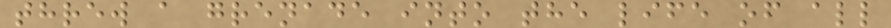threw a grenade into the life of all
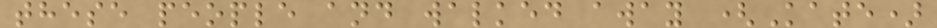these people and walked away (Kate)
